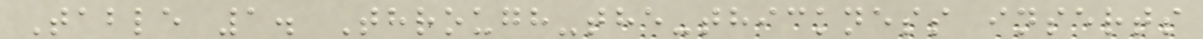Table 1. Through-the-thickness inserts
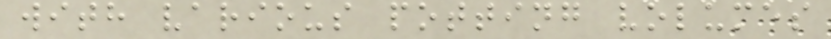with various potting volumes
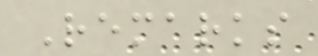Remarks
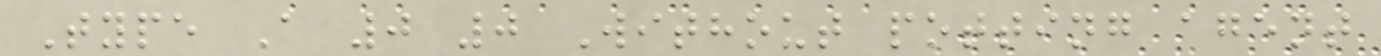Type A 0 0 Without potting agent
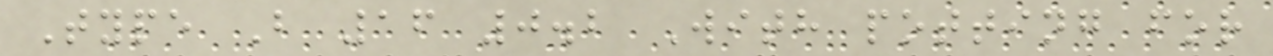Type B 16 0.2 With potting for
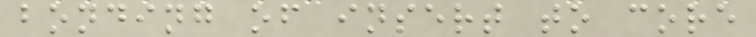bonding of insert to core
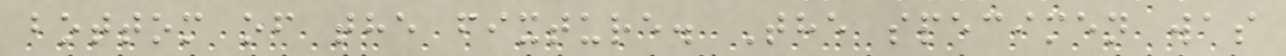bottom of the fixture. The specimen was
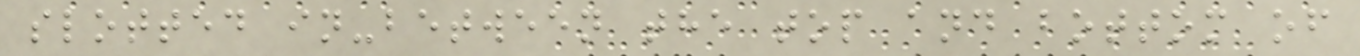slotted in-between the top and bottom of
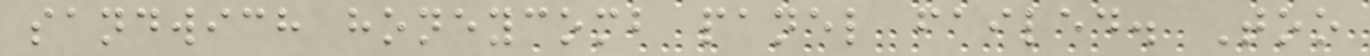sandwich honeycomb panel failed. Too
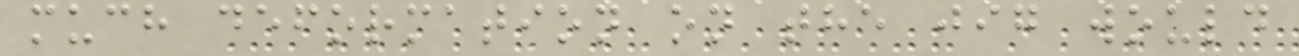much deformation on the jig would
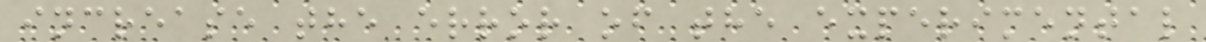increase the error of the experimental
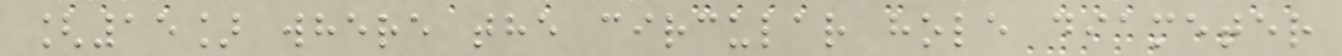[15] where the circular hole diameter
